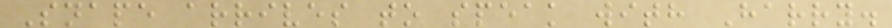Snape arrives to speak with Harry.
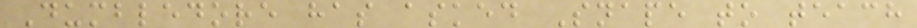Dumbledore has asked Snape to teach
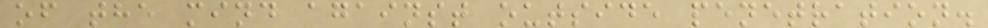of the mind against outside penetration.
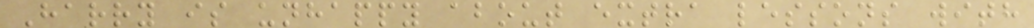Harry is unhappy about extra lessons with
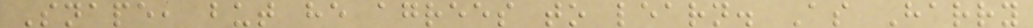Snape, but he agrees to learn. As Harry
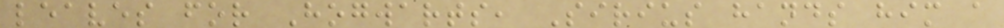leaves for Hogwarts, Sirius hands him a
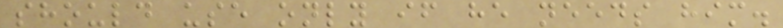should use only if he needs him.
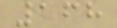168
